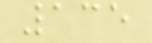135
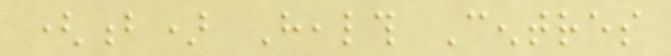(b) Health Centres
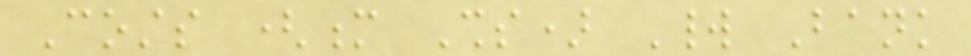Costs (m Shs) World Bank
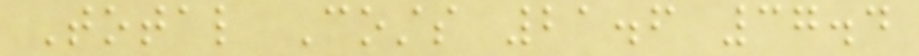Total Costs 21.6 37.4
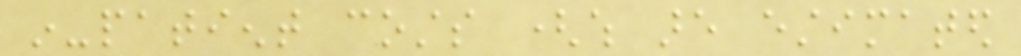in-patient costs (which are estimated
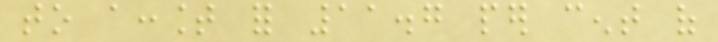to account for 11.7 per cent of
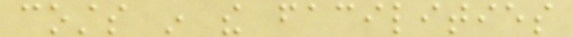costs in the facilities
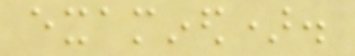examined).
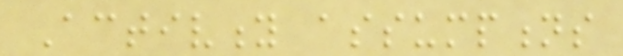Activity assumptions
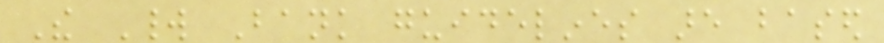The World Bank guidelines are based
